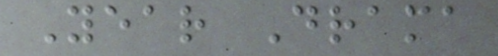Year Drama
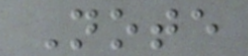Note
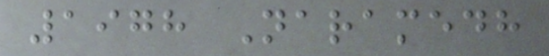1978 Naramedh
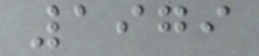1979
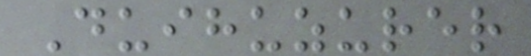Duihuzurer
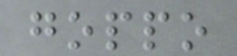goppo
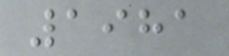1981
